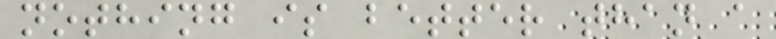nothing is better than a
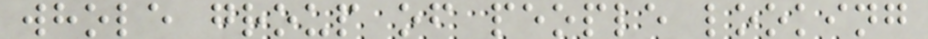whole group of people looking
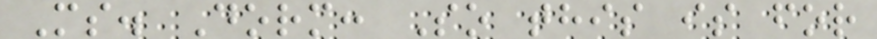Ms. Dorm: So this is for
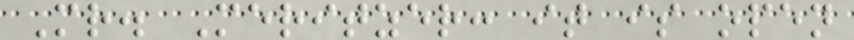Mr. Meritzer: it is open
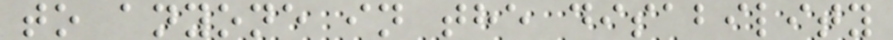to anyone in the disability
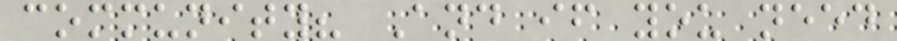community? And if you need
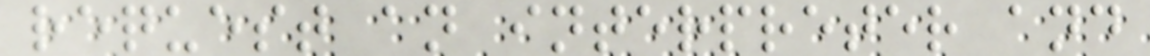request an interpreter and
